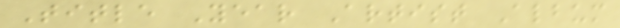Title Year Artist Album
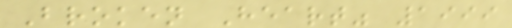Broken Heart" 1999
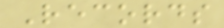Records
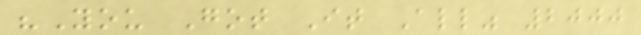"You Got It All" 2000
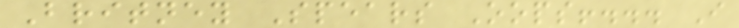Britney Spears Oops!... I
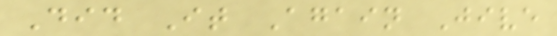Did It Again Jive
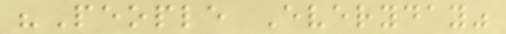"People Everyday"
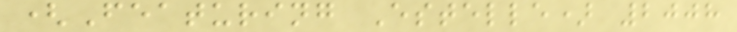(Featuring Estelle) 2008
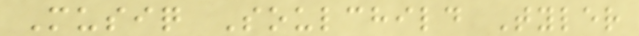Musiq Soulchild Tyler
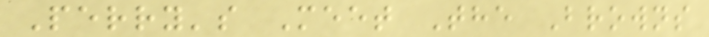Perry's Meet The Browns
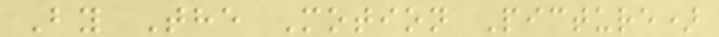By The Motion Picture)
